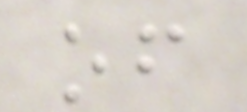of
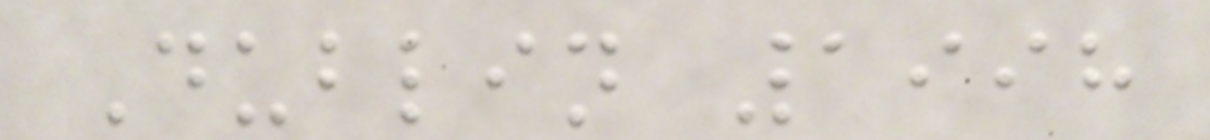Dublin 1998
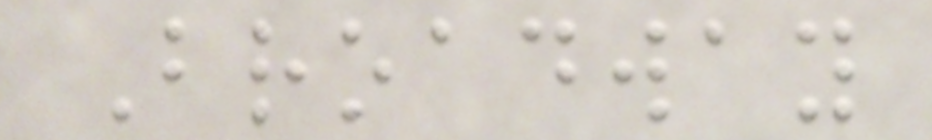Broadway
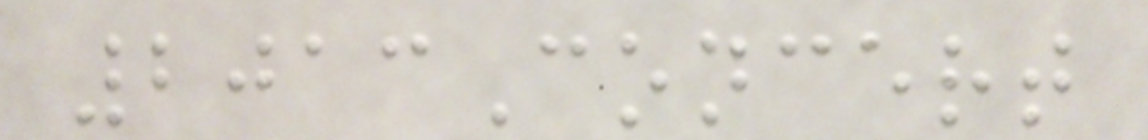2013Concert
